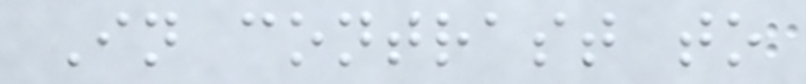In contrast to
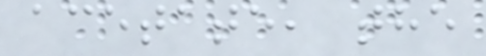acetate, the
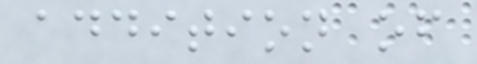addition of
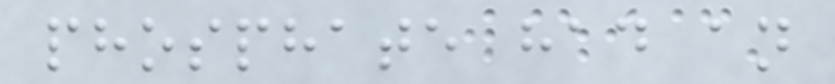phosphate had an
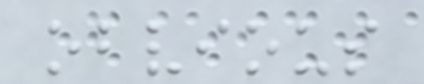obvious
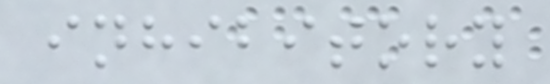inhibitory
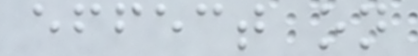effect on
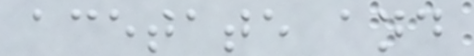acetate and
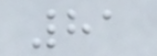81
